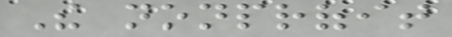The nonprofit
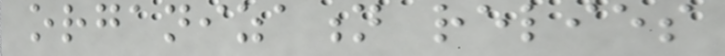organization relies
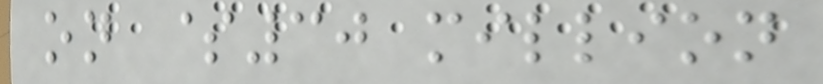on $30 million
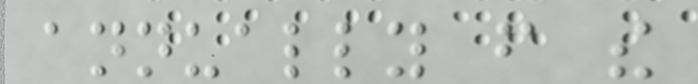annually from the
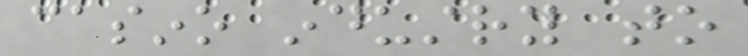casino industry to
